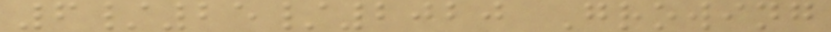6/25/2020 Growing
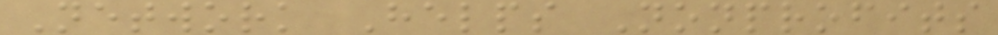Network Helps Nonprofits
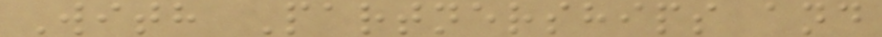With Partnerships and
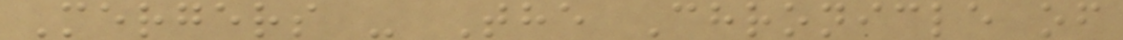Mergers - The Chronicle of
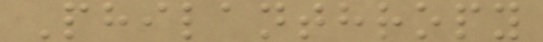Philanthropy
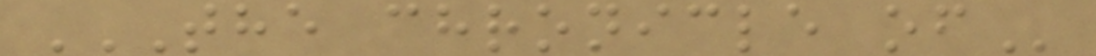THE CHRONICLE OF
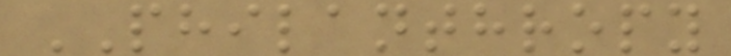PHILANTHROPY
